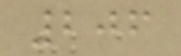206
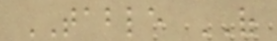TABLE OF
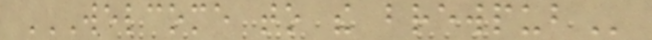WELCOME TO THE BREWPUB
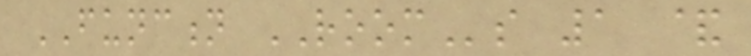FUNCTION ROOMs 1 &
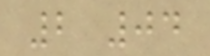2 04
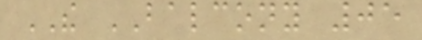THE BALCONY 05
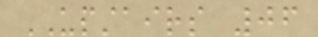UPSTAIRS 06
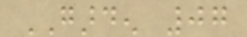GARDEN 07
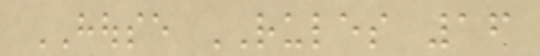HOUSE RULES 16
